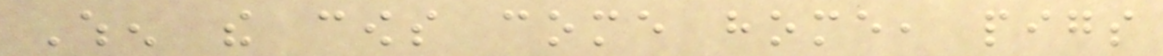When the cows come home, pigs
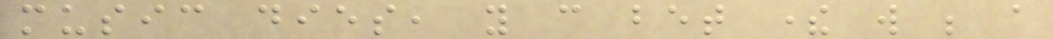music dies, you can bet there will be a
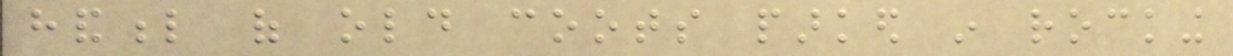handful of old coots parked in rocking
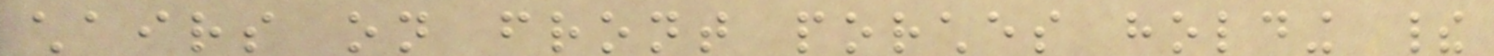chairs on front porches holding their
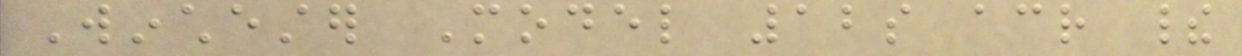Winchester Model 12s across their
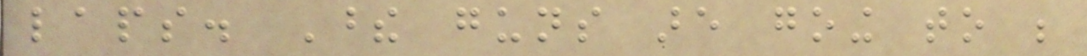laps. These guns are going to be
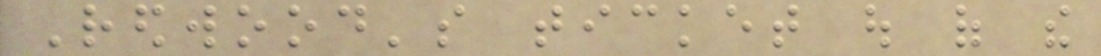Redwood's ticket out of the
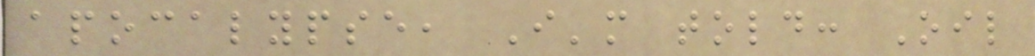apocalypse, I'm told: Oil
